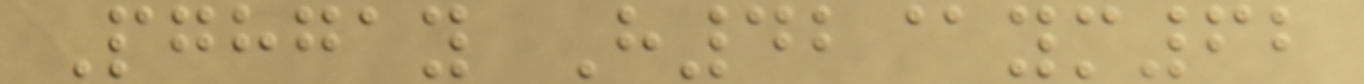Pghgay H42@ym62
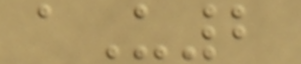aU2
